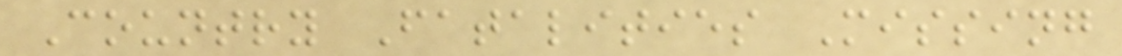Country Fatalities Missing
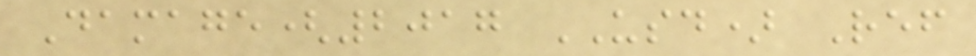Damage(2017 USD) Ref
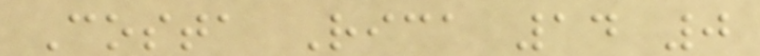Costa Rica 14 0
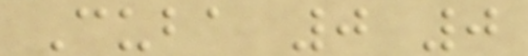Cuba 0 0
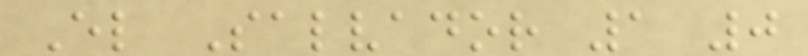El Salvador 1 0
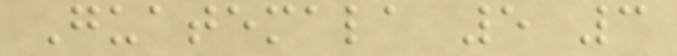Guatemala 5 3
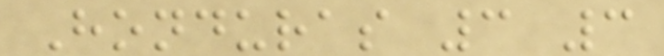Honduras 3 3
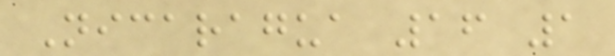Nicaragua 16 1
